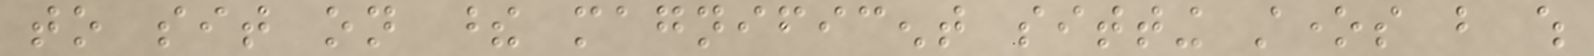to sit on these magnificent sitting stones but which
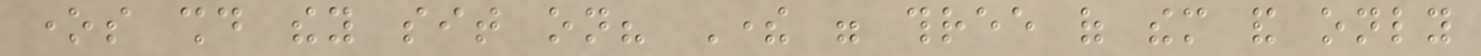ones should they sit on? There were three of them and only
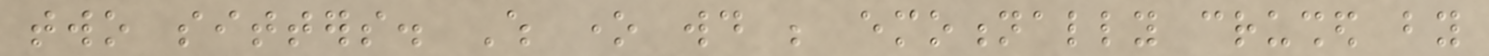two sitters. Which one would be emotionally crushed by
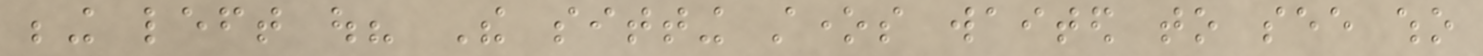being left out? The sitting stones waited to see who
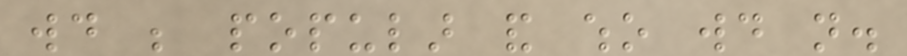would be popular and who would not.
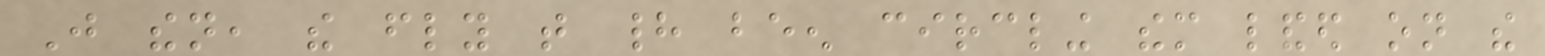Just then, the fly that had been circling them landed on the
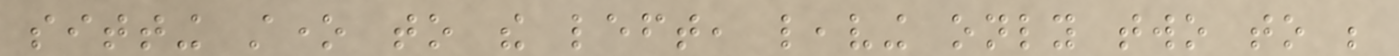sitting stone to the left, leaving only two to be
